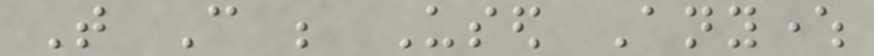That Can be Used Anywhere
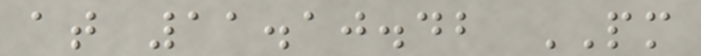at 11.10.42 PM
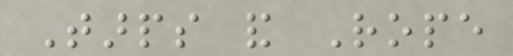Tarps and Rope
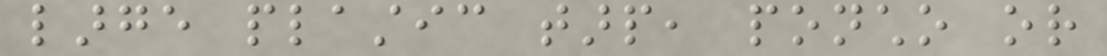large plastic tarp, poncho or
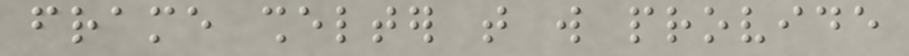frame shelter that will provide
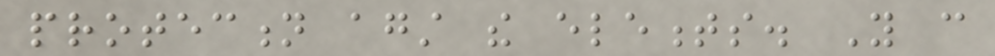protection against the elements. You can
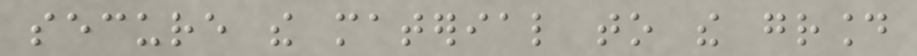secure the material to the ground
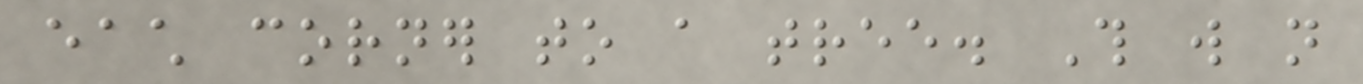each corner to a tree. This will not
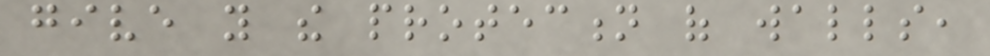give you the protection of walls,
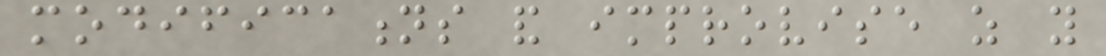modifications and improvise as you
